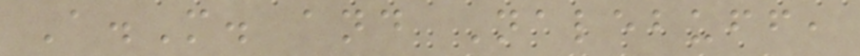A.M. and Nalebuff,
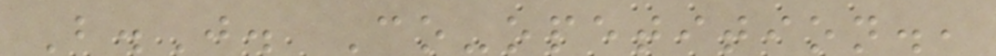B.J. Co-opetition.,
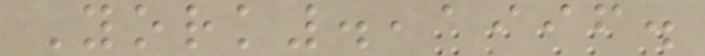York.,1996.
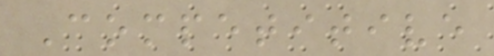Competitive
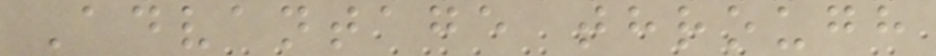Advantage through
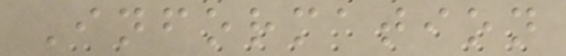Information
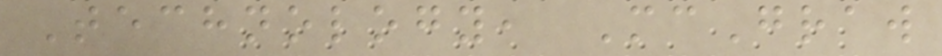Technology, McGraw
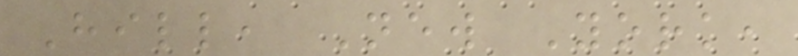Hill, New York,
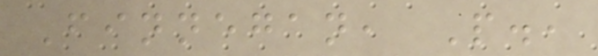Finnegan, P.,
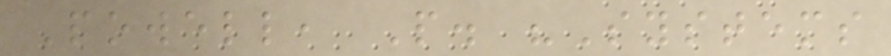Powell, P. "Systems
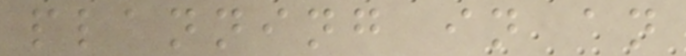planning in an
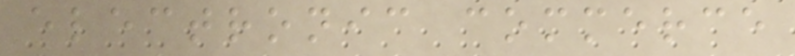electronic commerce
